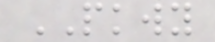PKWY
